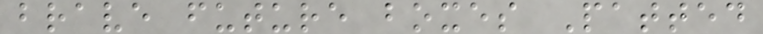brave future boxes Patted
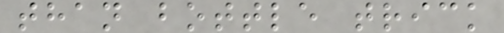than bottle trick
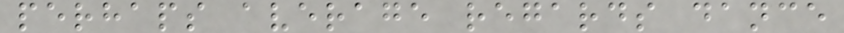perhaps average regards dance
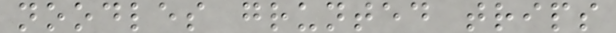noodles grunted trips
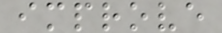improve
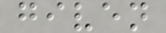given
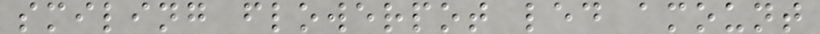smiling flowerpot led amount
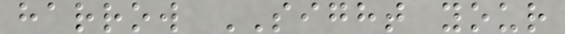harrow SIGHT your
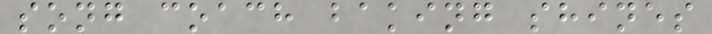song coach baking shines
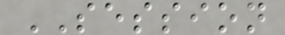SESSION
